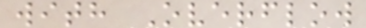with Overflow
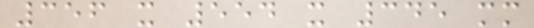356 x 554 x 345 mm
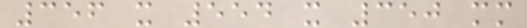356 x 554 x 350 mm
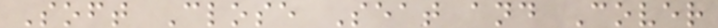Soft Close Seat and Cover
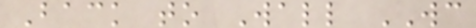Back to Wall WC
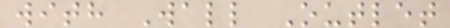with Wall Outlet
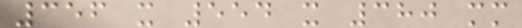356 x 554 x 380 mm
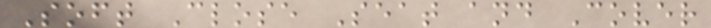Soft Close Seat and Cover
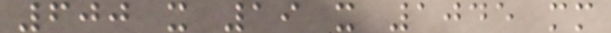600 x 19 x 1045 mm
